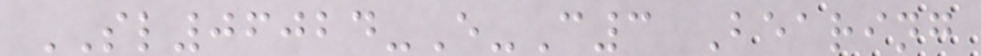SL06024-E-C3 Bearing
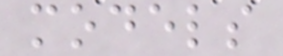models
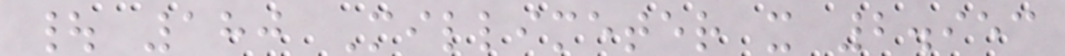| 180 Millimeter x 2.953
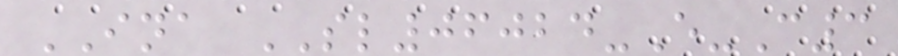INA SL06024-E-C3
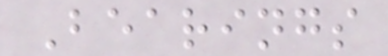Bearings
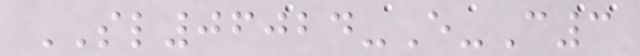SL06024-E-C3
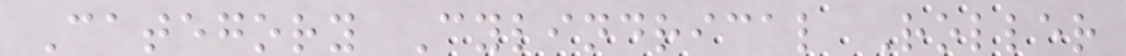Category Cylindrical Roller
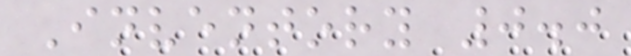Inventory 0.0
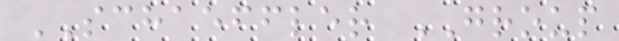SCHAEFFLER GROUP
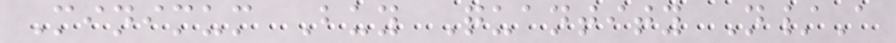Minimum Buy Quantity N/A
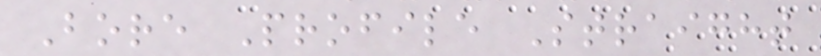Bore Profile Straight
